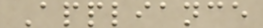Appliance
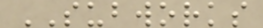SUBWORKS
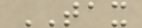TAX
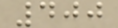400
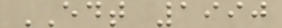EDT 1990
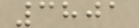3801
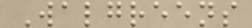Walgreens
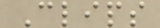Clips
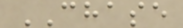CHASE
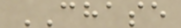CHASE
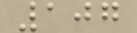107
